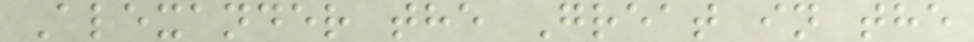Alexander the Great in the
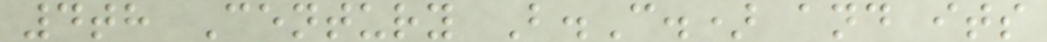4th Century B.C.) and its
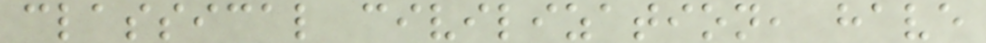classical civilization, have
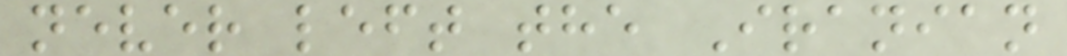never left the Iranian
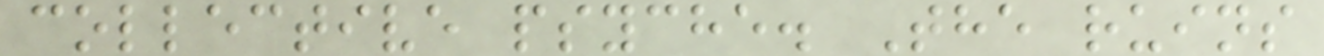collective psyche. The ruins
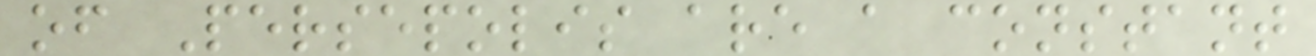of Persepolis are a constant
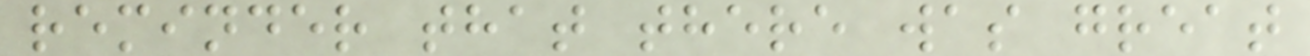reminder that there was great
